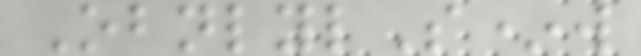ObnlylS*w
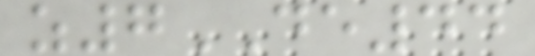z7DE44
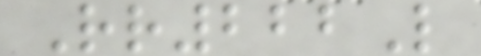Rr222L
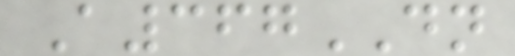A367DN
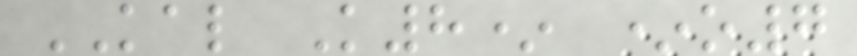KAL K8* *o7
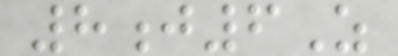8j6Z
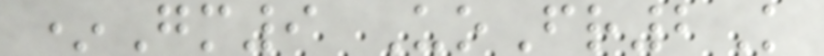*Gm9 UoFr2K
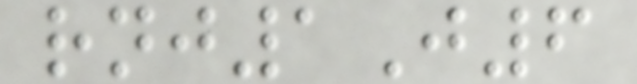rnj1J6
